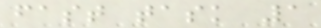fast task 1
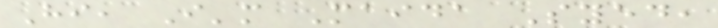Hi, I'm Maida Syed,
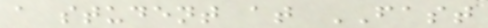a student at FAST
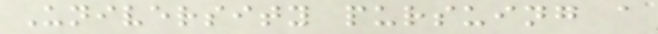University pursuing a
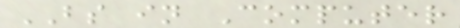BS in Computer
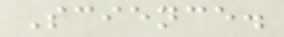Science.
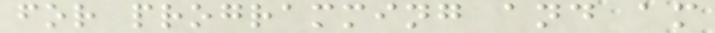for programming and am
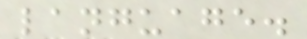language.
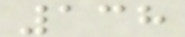138
